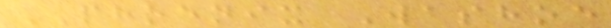PHOENIX Washoe
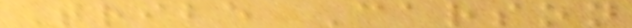Tribe Carson
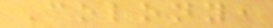Colony,
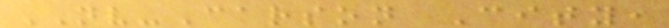NV-Carson City,
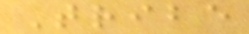Tribe
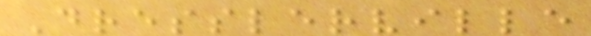Dresslerville
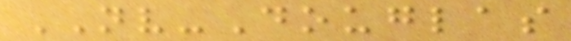NV-Douglas
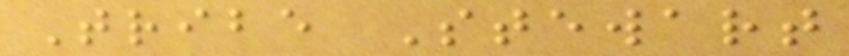Tribe Stewart
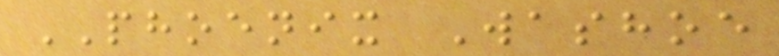PHOENIX Washoe
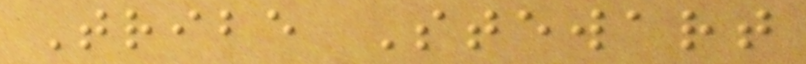Tribe Stewart
